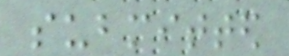submitted
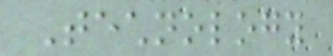Technology
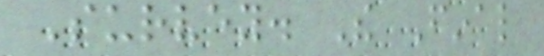Survey. The Final
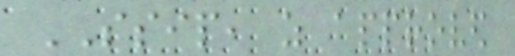SSIP, as approved
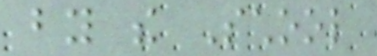by the School
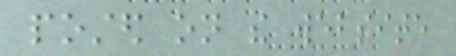posted on the website
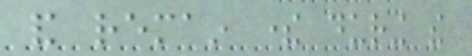and remain there during the
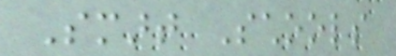Smart Schools
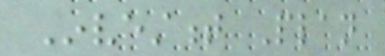Investment Plan
